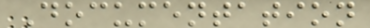Documentation
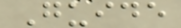Guide
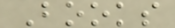Books
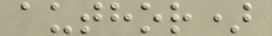author)
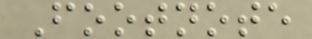Footnote
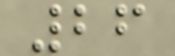26
